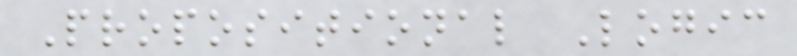Propositional Logic
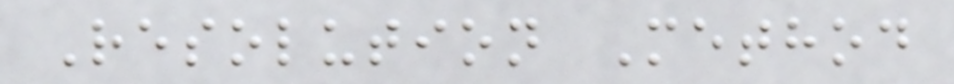Resolution Method
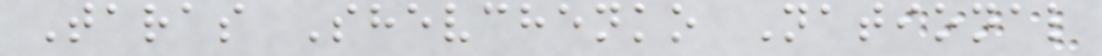Taras Shevchenko National
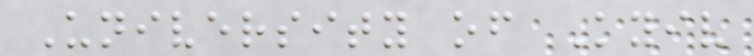University of Kyiv
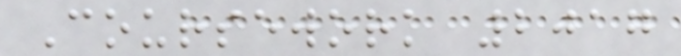Coursework 2017
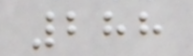288
